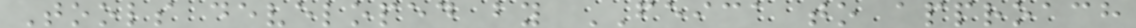Tools developed by FEICA to approach
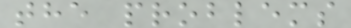the problems
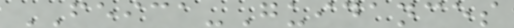FEICA-Guidances
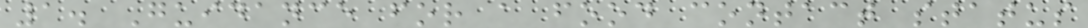1. Guidance for a food contact status
